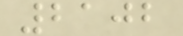2102
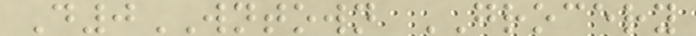D0WNTOWN GROCERY
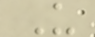U
